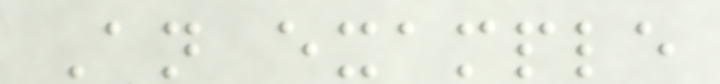An example
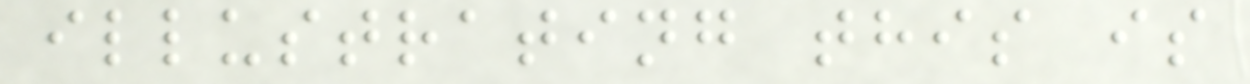illustrating this is
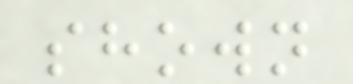shown
